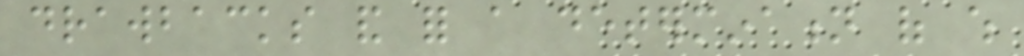drawbacks and for a determination of which
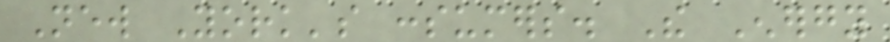New York's consumers. The Energy
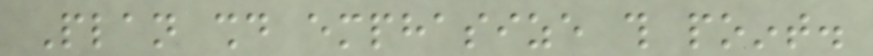Plan should emphasize this point.
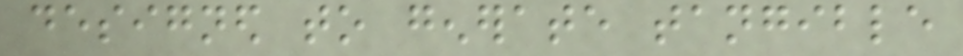designed to generate tangible
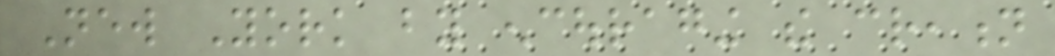New York by encouraging the creation
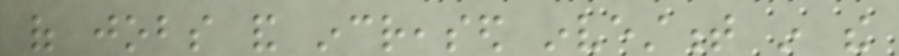of jobs and increased investment in the
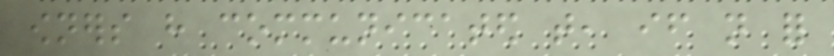owners have communicated that, if not for
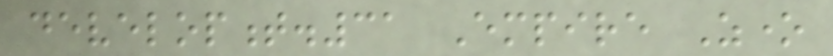development.31 Empire Zone
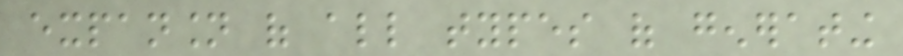expansion of all types of generating
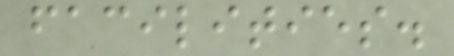facilities.
